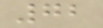72
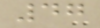47
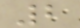2
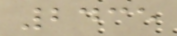2435
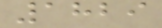1829
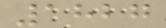1827
